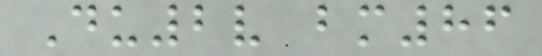Du2v bm86
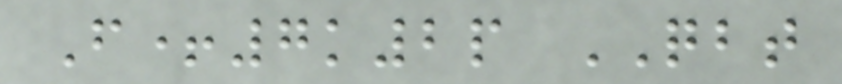F+7k2p QBT
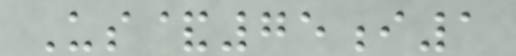Us&75i1
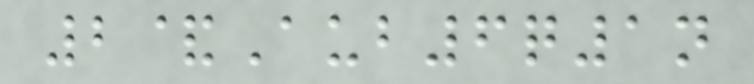2&Aub6q1n
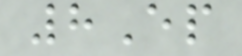8Ep
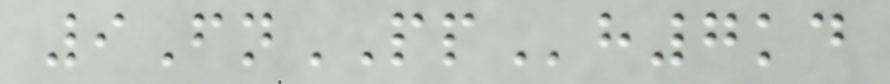9FnPPh7kd
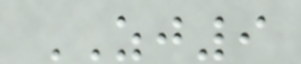ZJ9
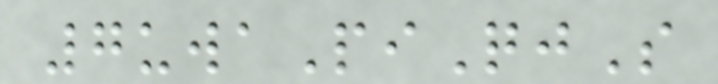7uwaPiQjS
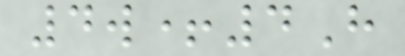4w+4H
